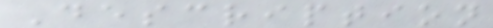Description
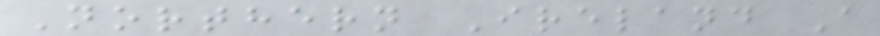Northern Ireland A
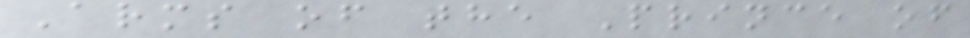Arms of the Prince of
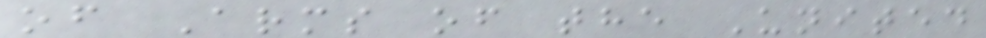of Arms of the United
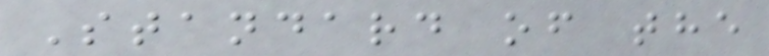Standard of the
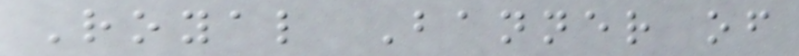Royal Banner of
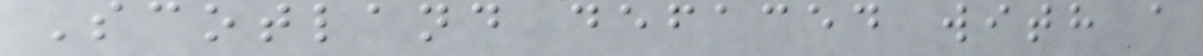Scotland defaced with a
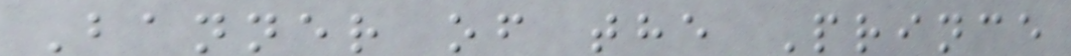Banner of the Prince
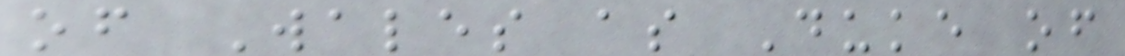of Wales as Duke of
